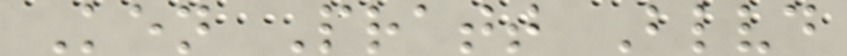Ken Pratt Blvd
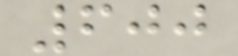600
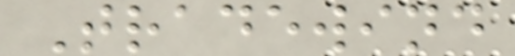Tradewind
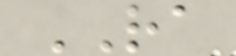RA
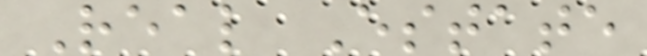Real Estate
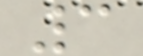3
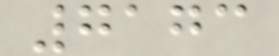7173
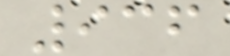936
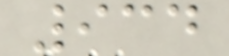934
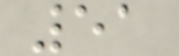51
